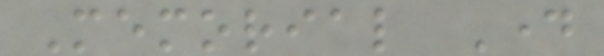Memorial Day
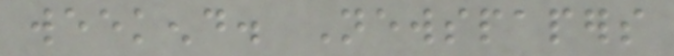weekend. Newspapers
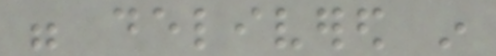were delivered in
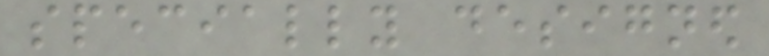specially designed
